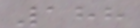188
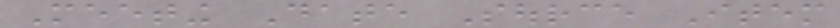Meeting Date Source Item
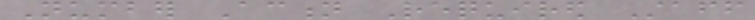Number Action Required Staff
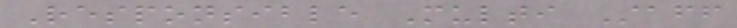Responsible Multi Staff
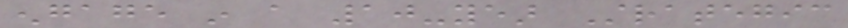engage in a 10-year Strategic
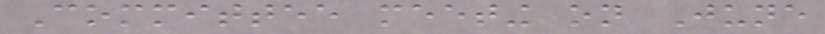Committee meeting on June
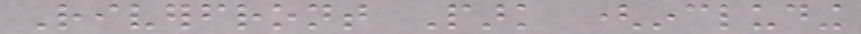Riverfront Park (including
